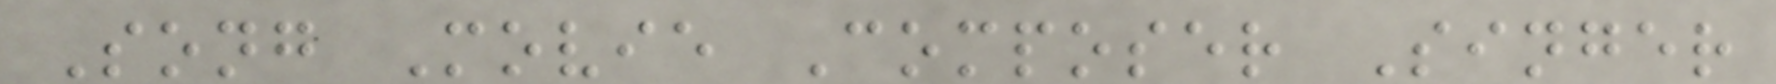Song Movie Composer Singer
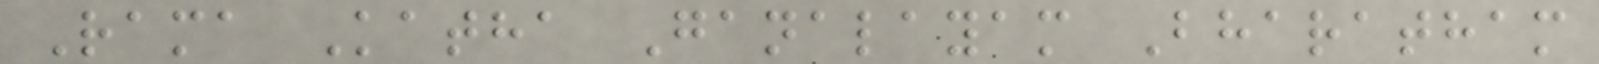Rama Katha Ganalayam Bharatham
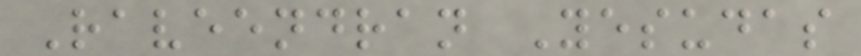Raveendran Yesudas
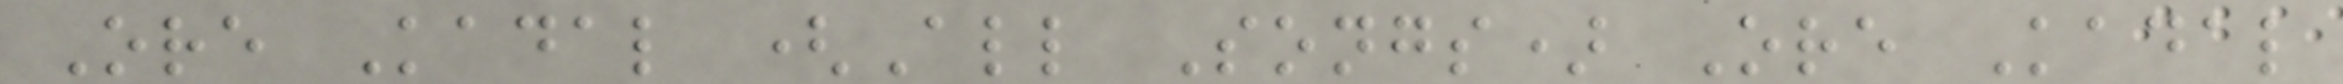Ore Kadal (All Songs) Ore Kadal
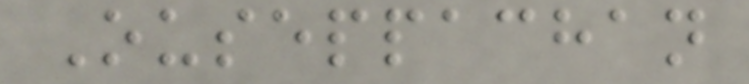Ouseppachan
